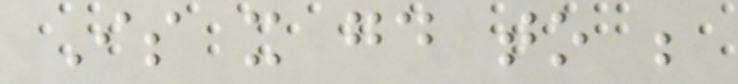Is it good to be
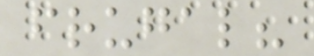frugal?
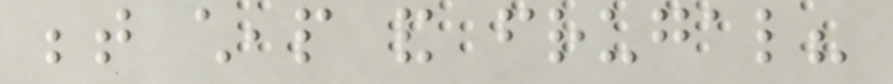between cheap and frugal?
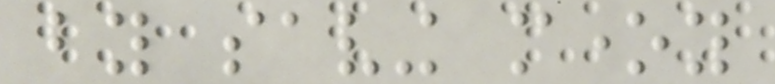by saving money
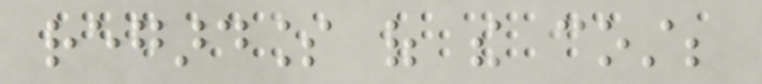regardless of the cost;
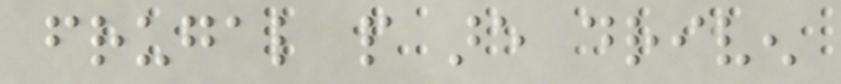frugal people are driven
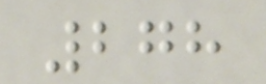278
